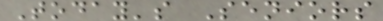Today's Seniors
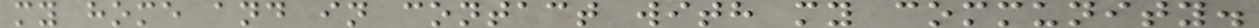my home and in contact with my community.
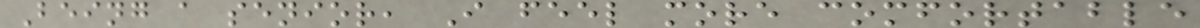Being a senior, I feel more comfortable
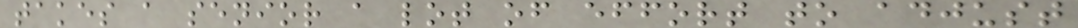takes a senior a lot of effort to adjust
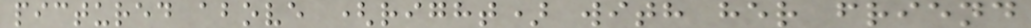pictured above (right) with her friend
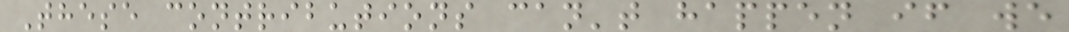These contributions can't happen if we
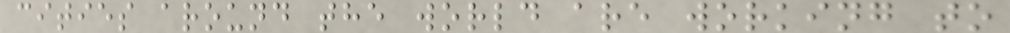cities around the world are working to
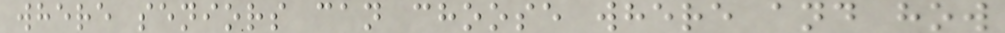where seniors can choose where and how
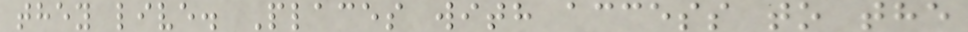they live. Places with access to the
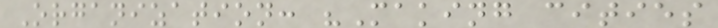Organization: "Making cities
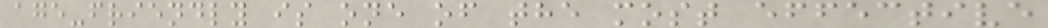age-friendly is one of the most effective
